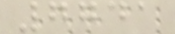7741
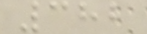382
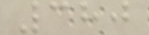380
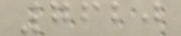7620
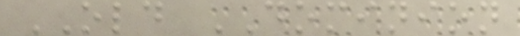OLD DOMINION
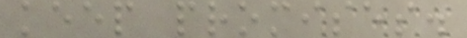keep promises.
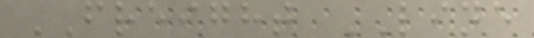FREIGHT LINE
